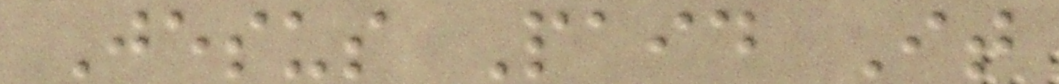Jesus Paid It
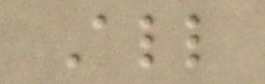All
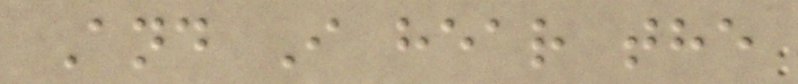And I hear the
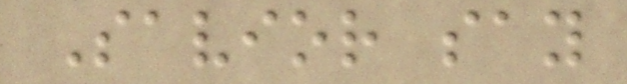Savior say
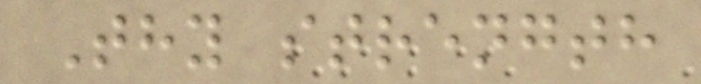Thy strength
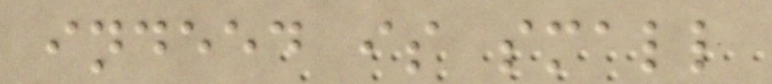indeed is small
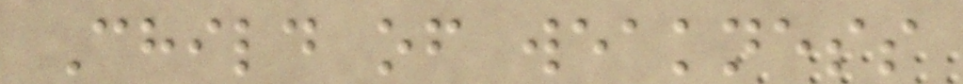Child of weakness
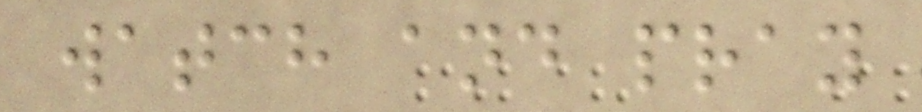watch and pray
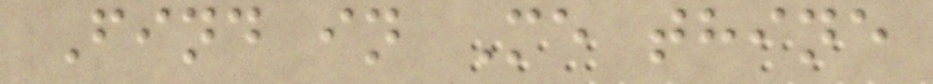Find in Me thine
